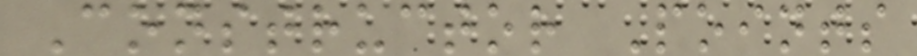Constructor Points
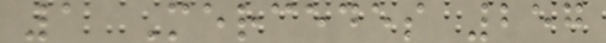1 Mercedes 257
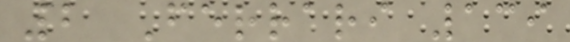2 Ferrari 139
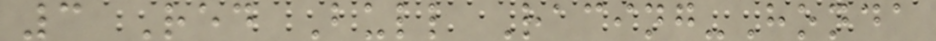3 Red Bull Racing-Honda
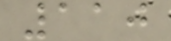110
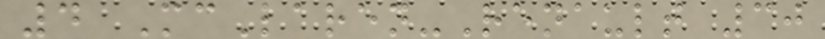4 McLaren-Renault 30
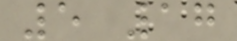5 17
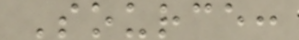Source:
